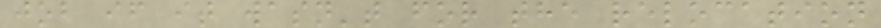job if it wasn't for the relocation
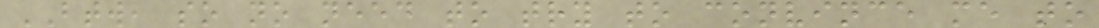BTW, so no need to try to convince me to
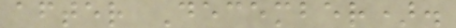after December).
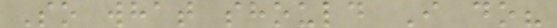So what should I do?
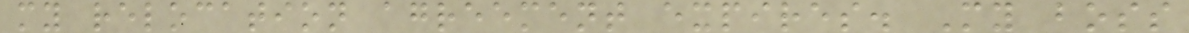my relocation agreement expires. My boss
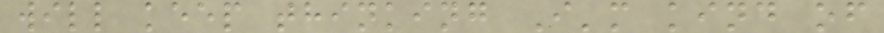will keep thinking I'm kind of
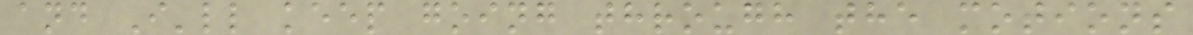and I'll keep going through the motions
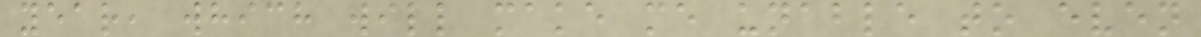year, which will make me unable to even
